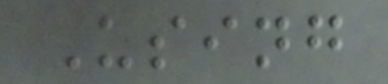Using
